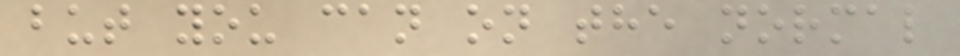but you can on the normal
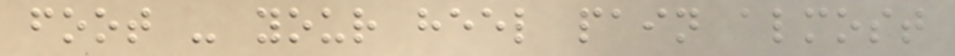foot - your heel pain almost
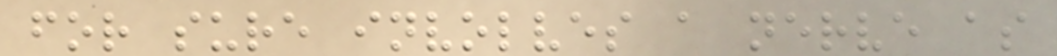for sure involves a nerve as
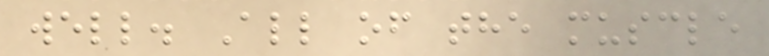well. All of the muscle
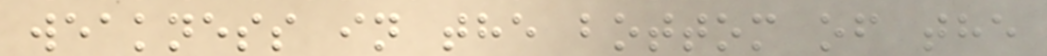weakness in the bottom of the
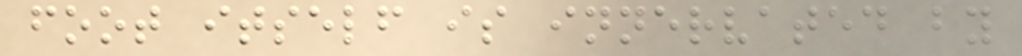foot itself is innervated by
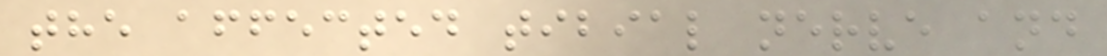the affected tibial nerve and
